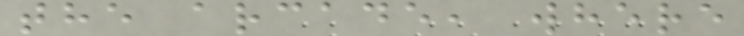the arcade, where
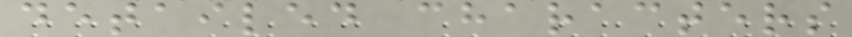detailed characters
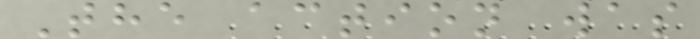The action was
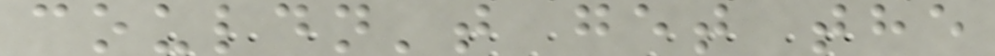couldn't get the
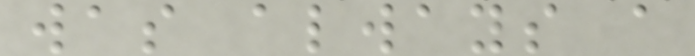was always a
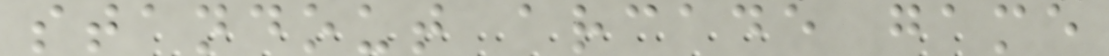standout arcade game
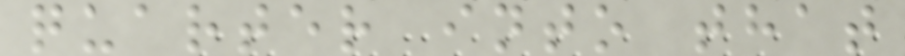quarter into that
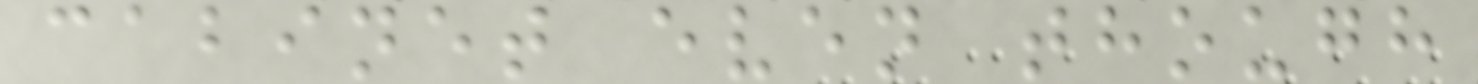cabinet even though
